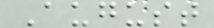August
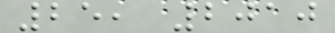25, 2010
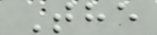The
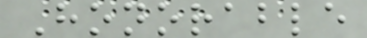Honorable
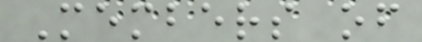Members of
